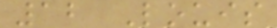12 Louis
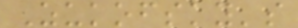Zukofsky's
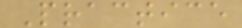Practice
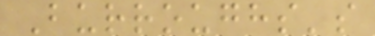Burroughs's
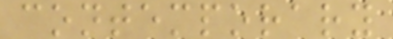contemporary
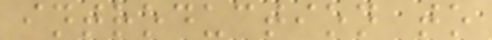introduction to
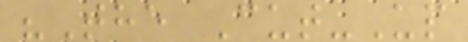"The Cut-Up
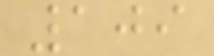109
